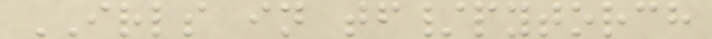IRLS in tf/pytorch
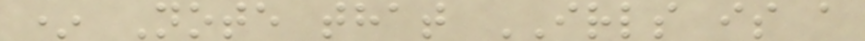* Note that IRLS is a
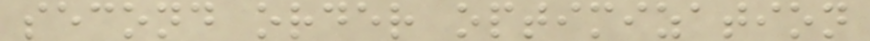second order optimization
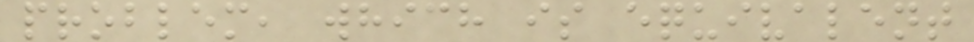problem, which is equivalent
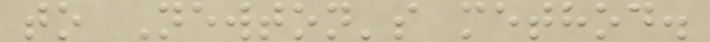to Newton's method.
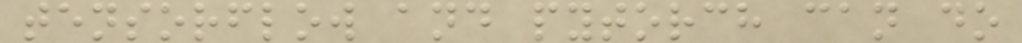tensorflow and pytorch can do
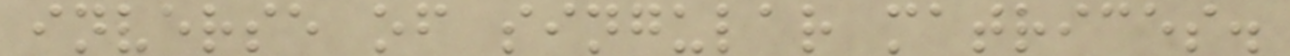inverse of singular matrices.
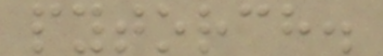pytorch.
